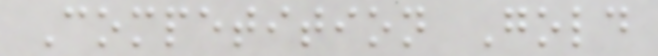Competition Gold
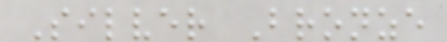Silver Bronze
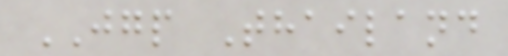JGP Thailand
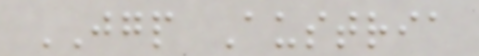JGP Austria
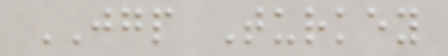JGP Turkey
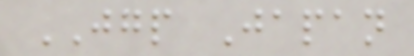JGP Japan
